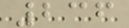236
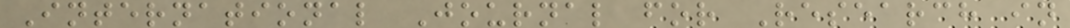International Journal for Research in
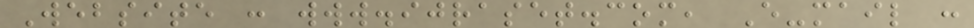Website : www.ijraset.com, E-mail :
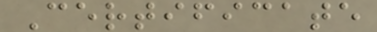Certificate
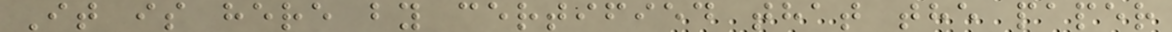It is here by certified that the paper
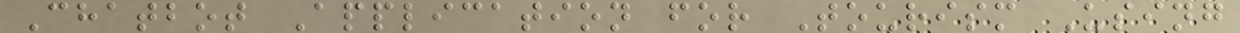Chatbot Application for Tourism Using
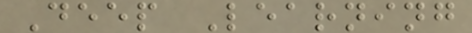Deep Learning
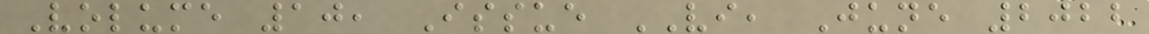Volume 10, Issue VI, June 2022
